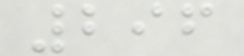296
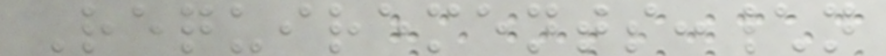Requirements:\n
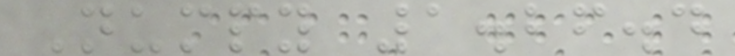Numpy 1.26.4
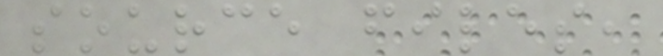source files,
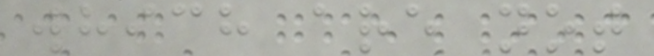which are not
